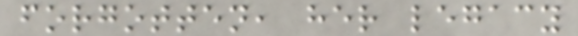forgotten, her legacy
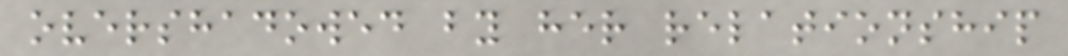overshadowed by her relationship
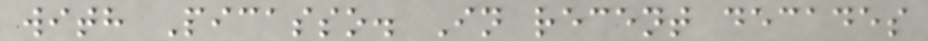with Picasso. In recent decades
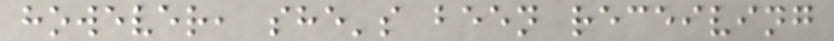however, she's been receiving
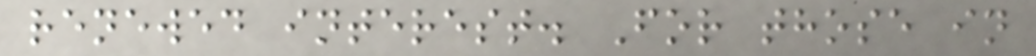renewed interest. For those in
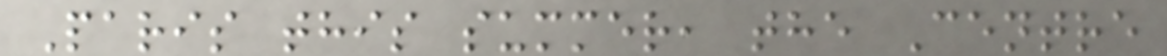Paris this summer, the Centre
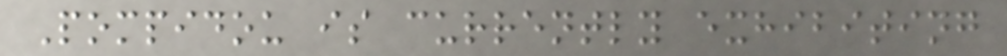Pompidou is currently exhibiting
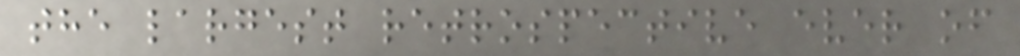the largest retrospective ever of
